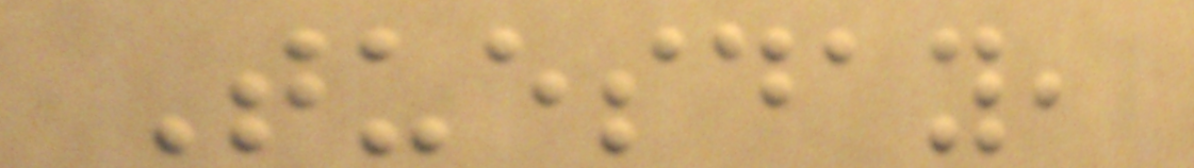Tuesday,
